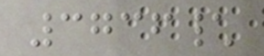3736\
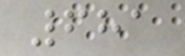681
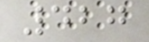427
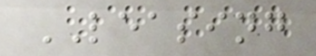LEASING
